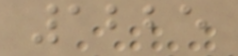1225
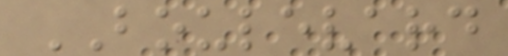BOULEVARD
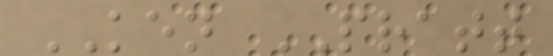KEN PRATT
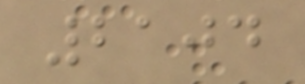2104
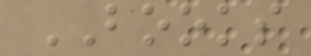BOOKS
